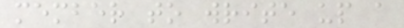member to write up a
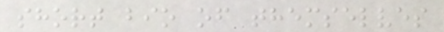short bio of themselves
